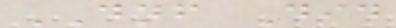DNF Did
